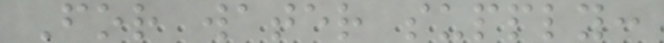For water supply:
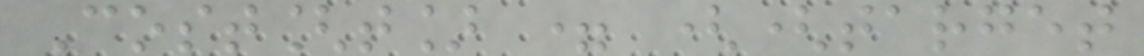Cost[t] = ((target
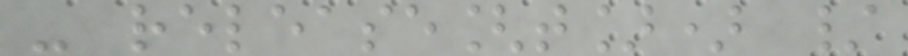- release[t]) /
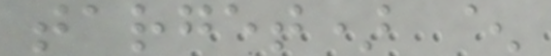target) ^
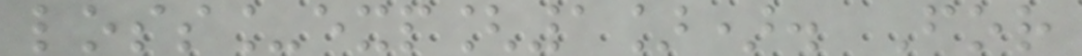loss_exp[1]). For
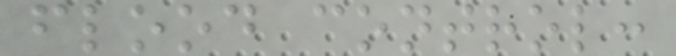flood control:
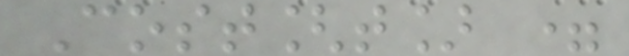Cost[t] =
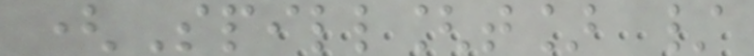(Spill[t] /
